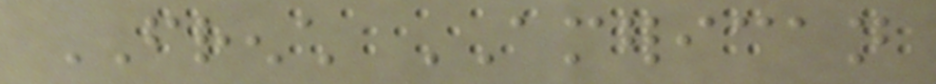FRENCH AMERICAN
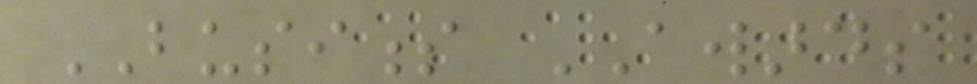BUSINESS AWARDS
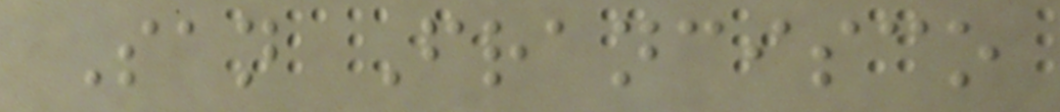San Francisco
